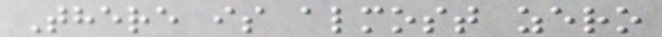There is almost zero
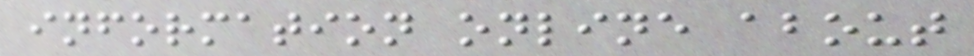information online about
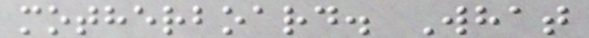motherboard. What
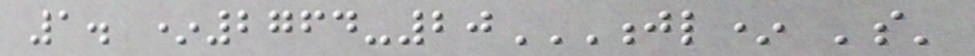1. *2764-20JL* 'S'
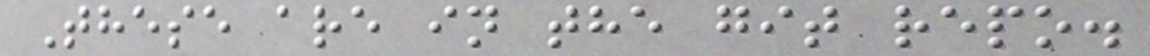These are in the git repo.
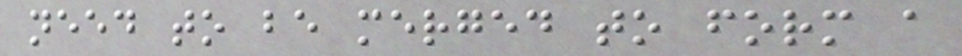need to be merged to form a
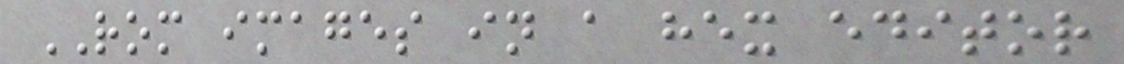ROM images in a hex editor
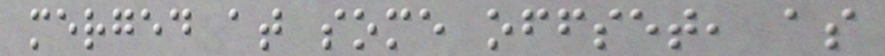merged at some offset, as
